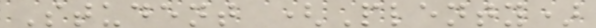Student (Plenty)
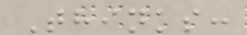Thinks:
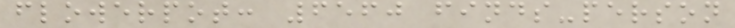flowerpot: 6560 finds-person
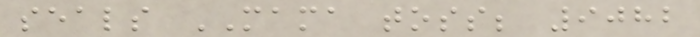seals MAMA toss; 9082
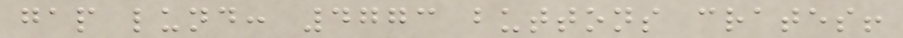gap lund: 4773 buttons crates!
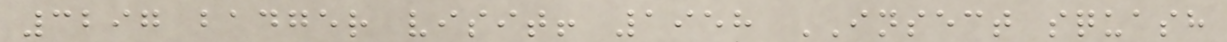3297 badger visit! 1958 INSECT squash
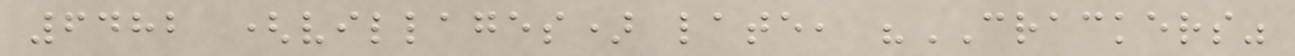6482 (villages) late, "CRACKERS"
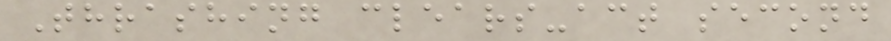Thrashing clears-act second
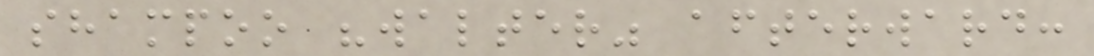shampoo "walter" afterward:
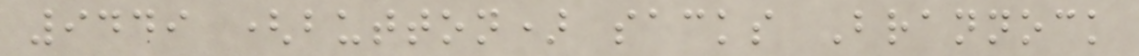9449 (button) sacks Brannock
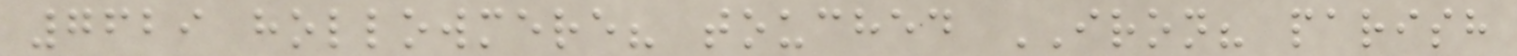7629 hollowmere? touched IRON? parish
